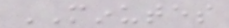MINUTES
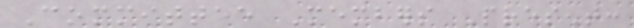Committee Members Present:
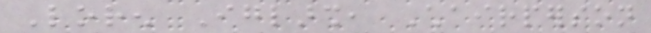Loren Iglarsh, Chairperson
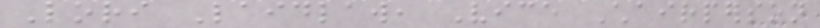Lori Laidlaw, Vice Chairperson
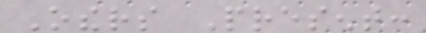Others Present:
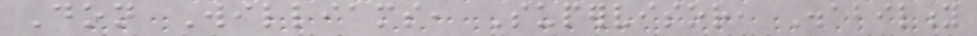Don Williams, Supervisor, Disability
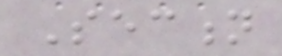Section
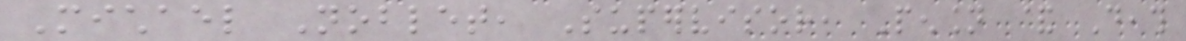Michael Noblet, Supervisor, Pension & Death
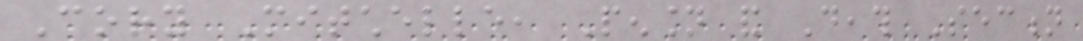Cory Mitchelle, Pension and Death Section
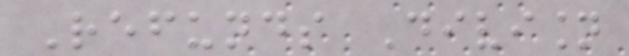Refunds Division
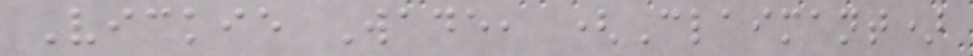Vickie Wade, (Claimant)
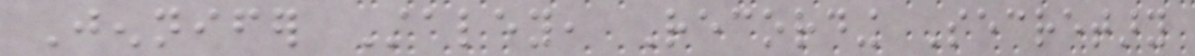Jennifer Staley, Recording Secretary
